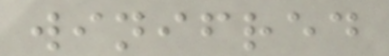winifred
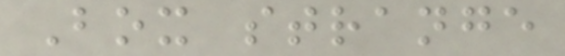Box strange
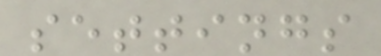settings
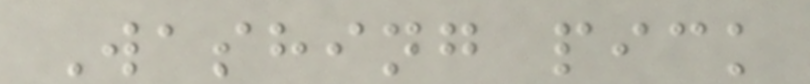Washing pick
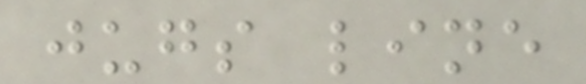jugs line
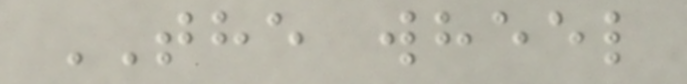THE wheel
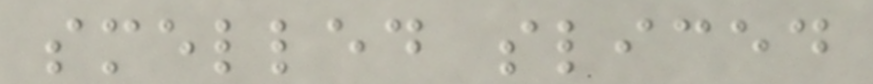smelled sliced
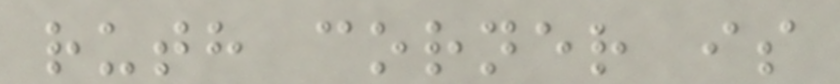ruth corner is
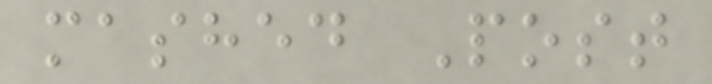mashed Post
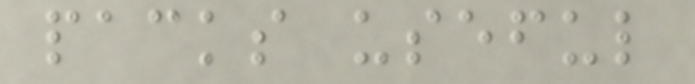packs useful
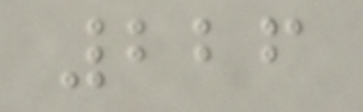226
